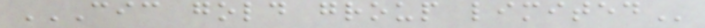CIC GOLD GROUP LIMITED
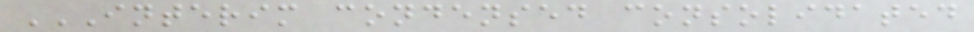INTERIM CONDENSED CONSOLIDATED
